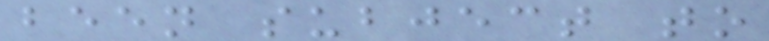been subject to
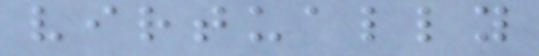virtually
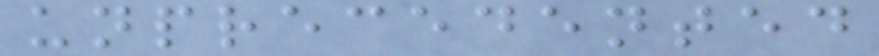unprecedented
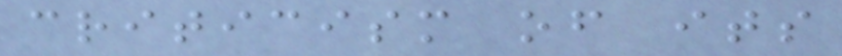criticism of its
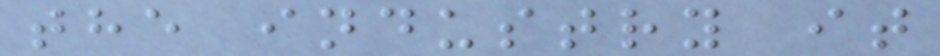the industry it
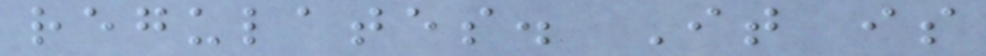regulates. It is
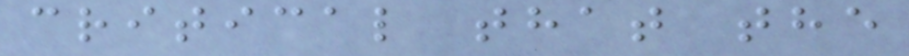critical that the
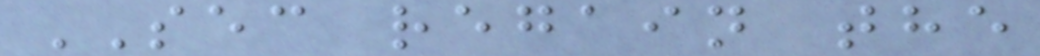SEC regain the
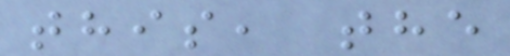this, the
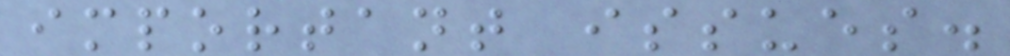important issues.
